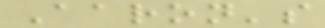Aaron's
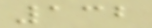132
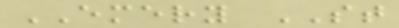EMERY ST
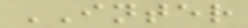INTER
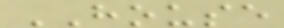HOUSE
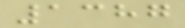1387
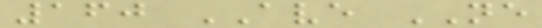160 AVE NE
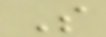S
